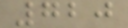720
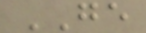GE
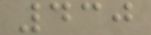430
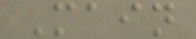Main
